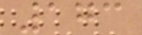173
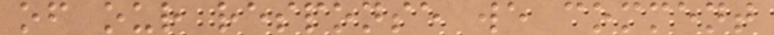of our response we comment
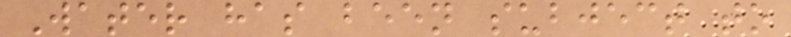Water has been subject to
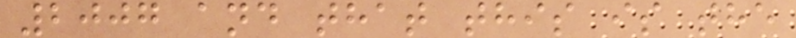2007 and that this is the
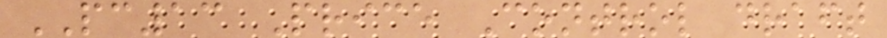PC13 Price Control draft
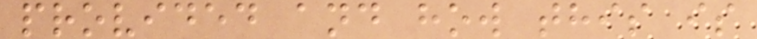provided and how this is
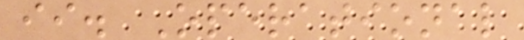ii. Operational
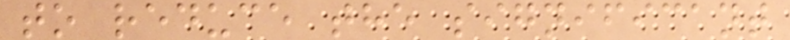to reduce the significant
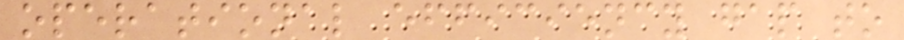operational efficiency gap to
